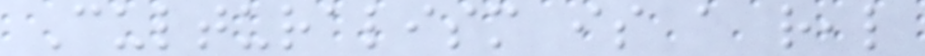Culturalism is a real
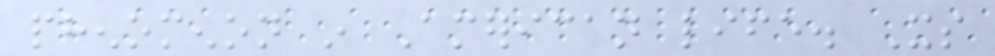phenomenon in American life. Its
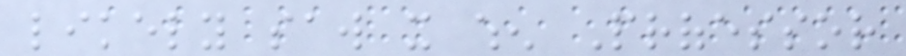likely saw it when Professor
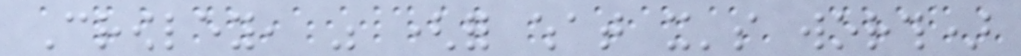Crowley, was (for what it's worth)
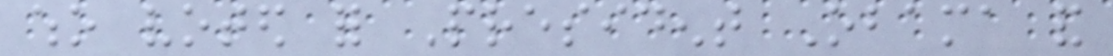who voted for President Obama and
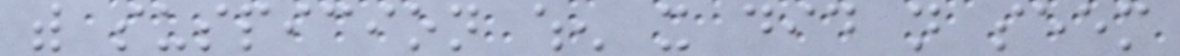with suspicion when it did not seem
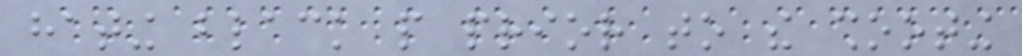hating black people prior to the shooting
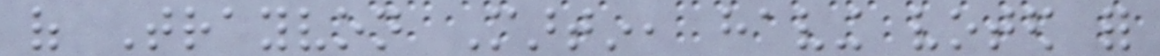of Trayvon Martin, having voted for
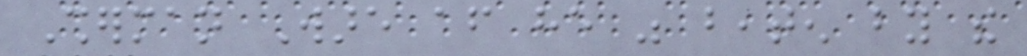Sherman Ware after he was beaten by the
